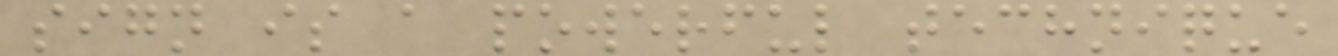sign is a powerful technique
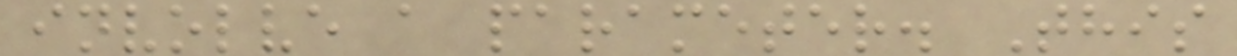involve a parameter. This
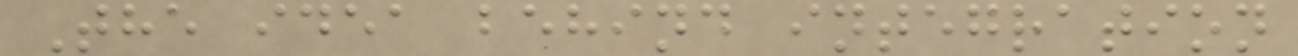The idea behind integration
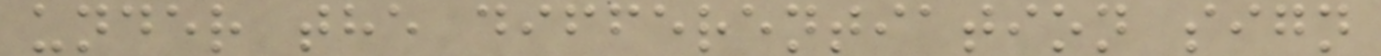under the differentiation sign
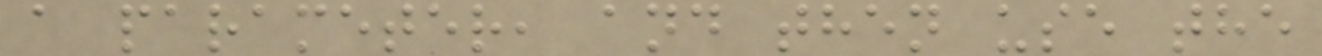a parameter, and then use the
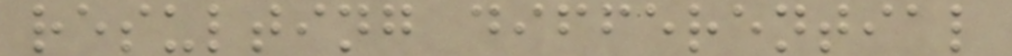resulting differential
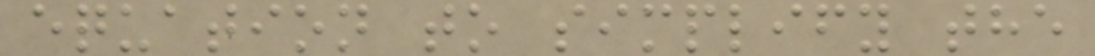equation to simplify the
